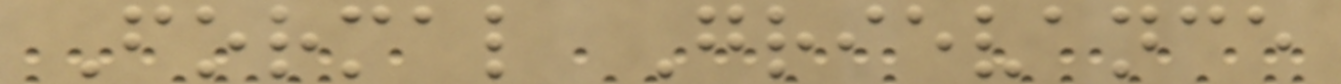Formal Grievance
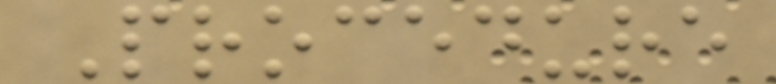Procedure
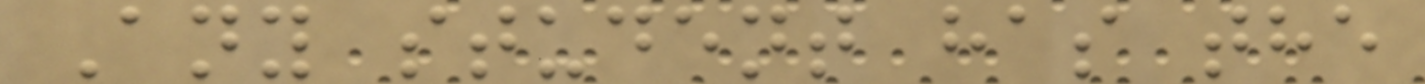Any student has the
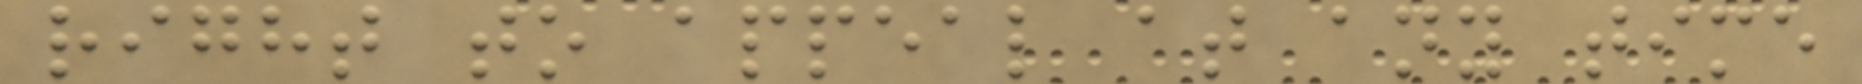right to appeal at any time
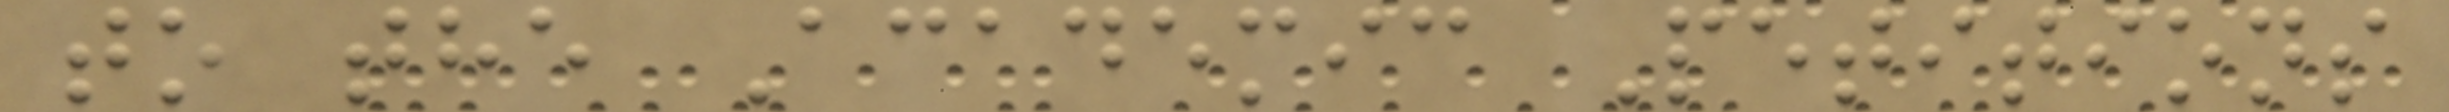to the Academic Petitions
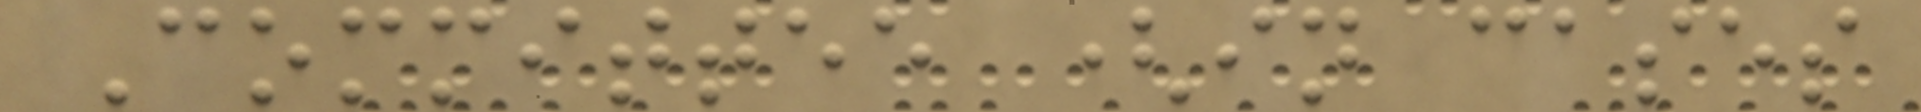Committee (in cases
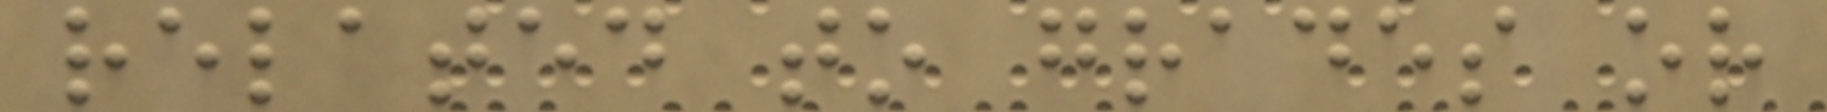related to grades or
